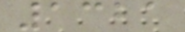1321
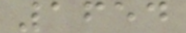1654
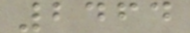2464
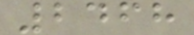2468
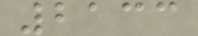2133
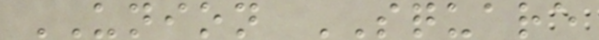UNION SQUARE
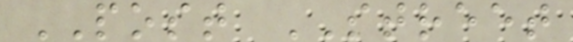POST STREET
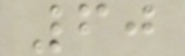60
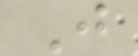J
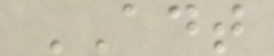ADT
